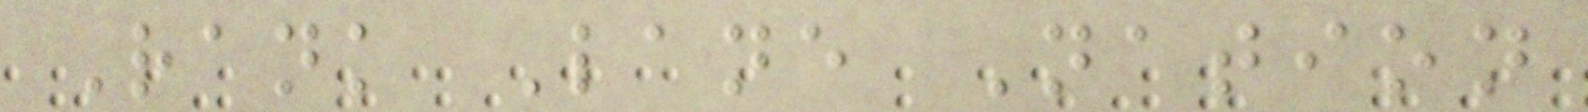Rank Lane Nation
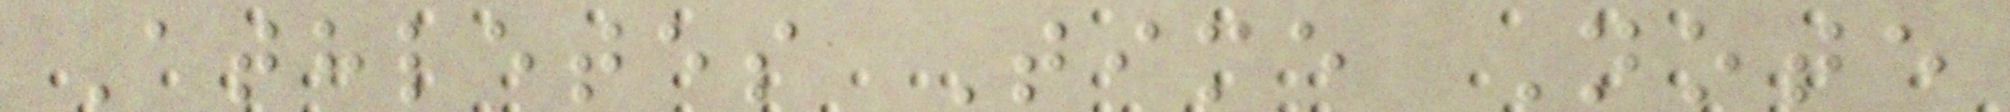Athletes Time Note
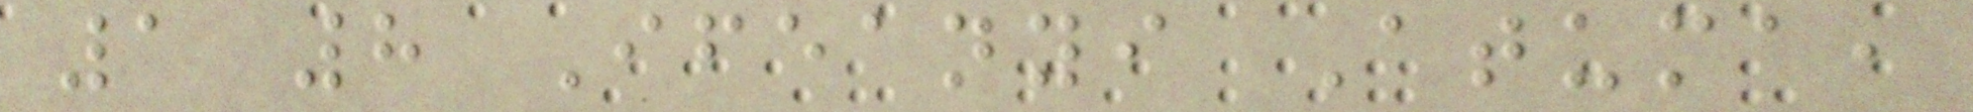1 8 Ifeanyi Atuma,
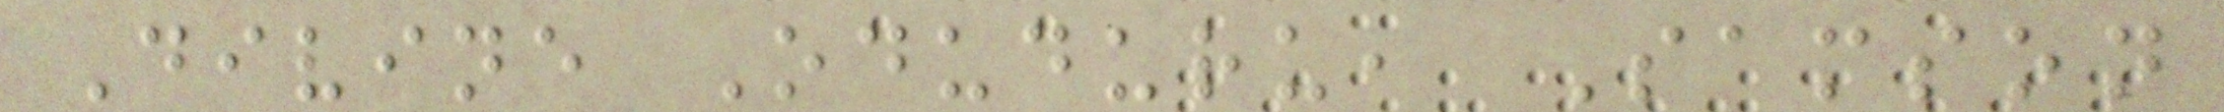Divine Oduduru, Samson
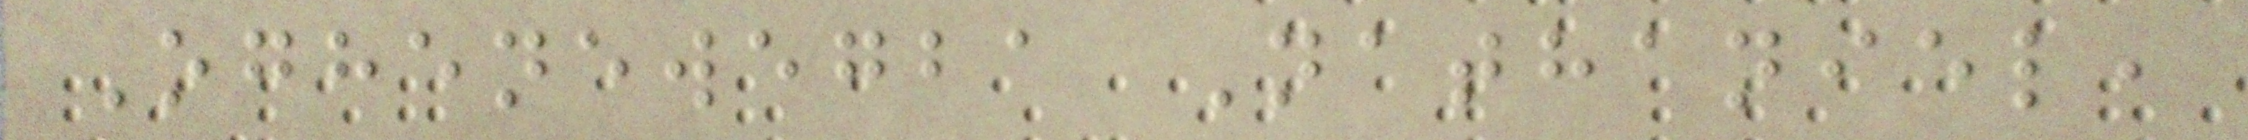Oghenewegba Nathaniel,
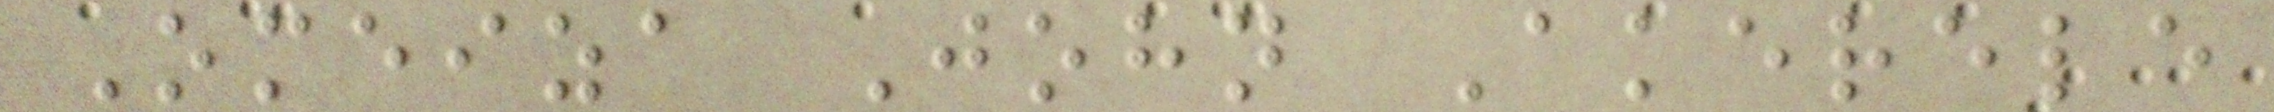Omeiza John Akerele
